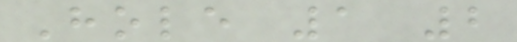Hole 1 2
